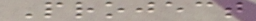Project
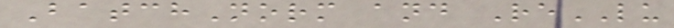BatchNorm and ReLU
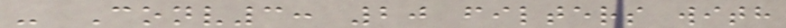- Conv3: 20 filters with
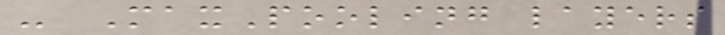- MaxPooling layers
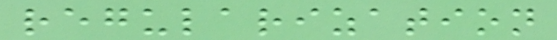regularization
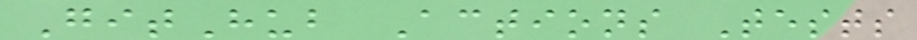GitHub Actions Tests
